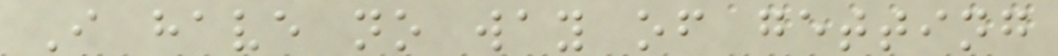I have no way of getting
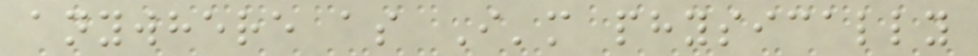anywhere as I'm physically
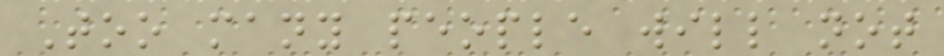Too many people will not
